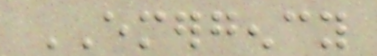EMERGENCY
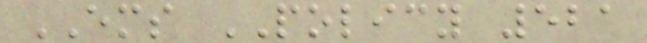EMS POLICY 521
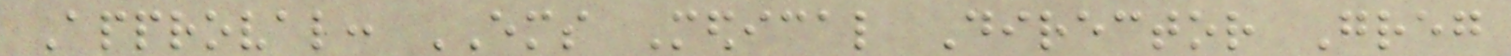Approval: EMS Medical Director Greg
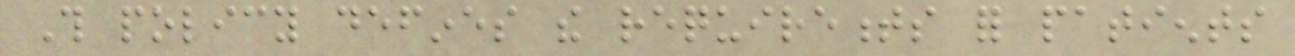This policy defines the requirements for patients
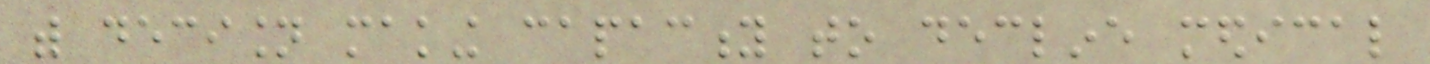with decision making capacity to decline medical
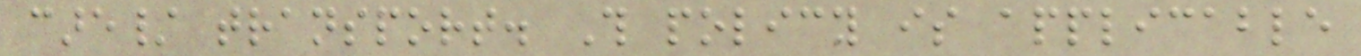care/ transport. This policy is applicable
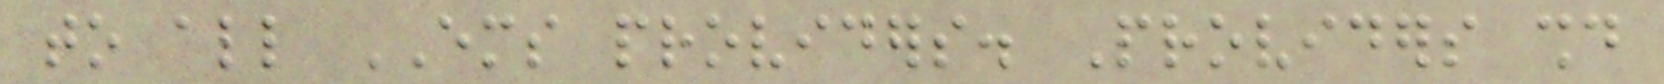to all EMS providers. Providers should
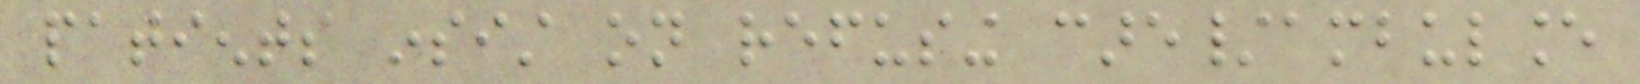patients insist on refusing care/ambulance
